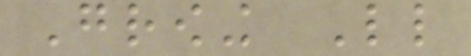Growing Little
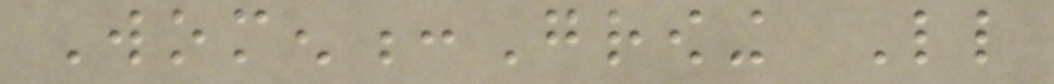Women:Growing Little
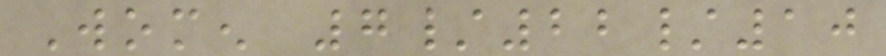Women 7/22/10
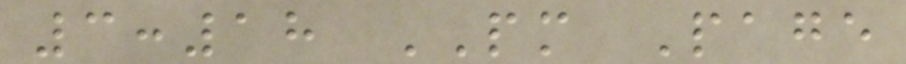3:18 PM Page
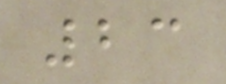23
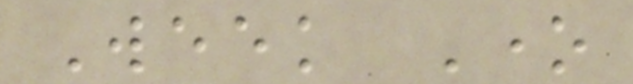Week One
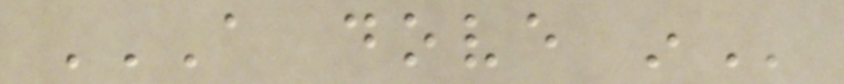A DOVE IN
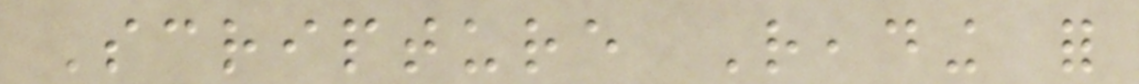Scripture Reading for
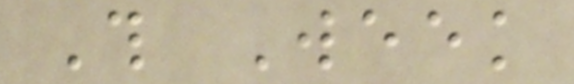This Week
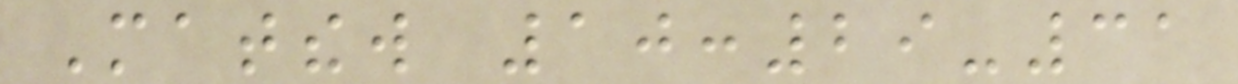Matthew 10:29-31
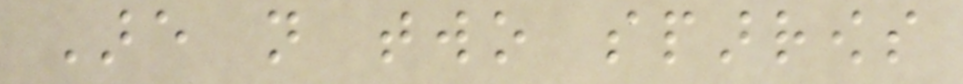Are not two sparrows
